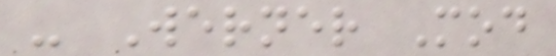- Werner Mod
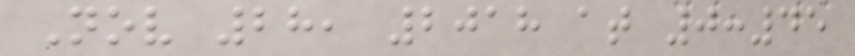Nov 28, 2018 at 0:45
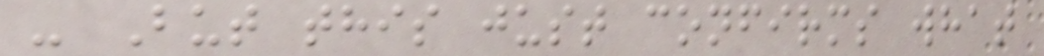- But this just confirms what
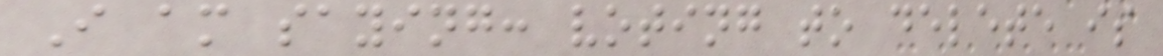I am saying: voting to delete is
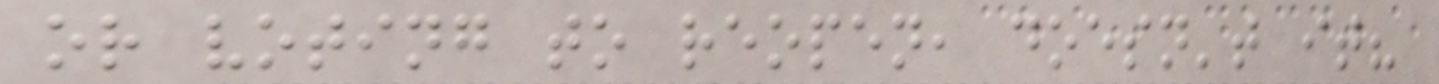or voting to reopen, doesn't it?
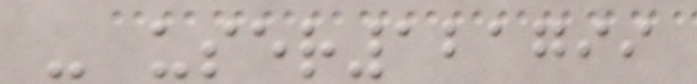- user121799
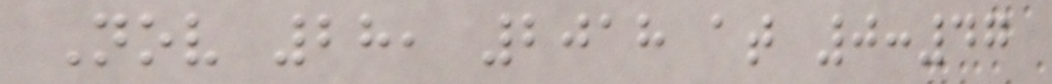Nov 28, 2018 at 0:47
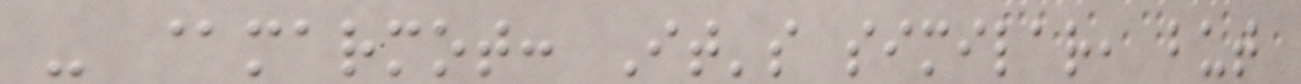- @marmot: It's similar, but
